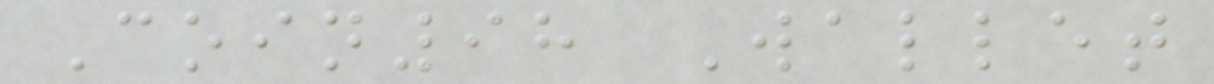Coin98 Wallet
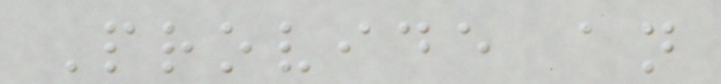Provide an
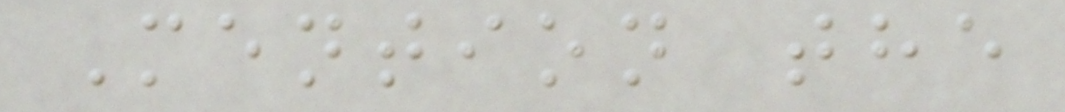Mention the
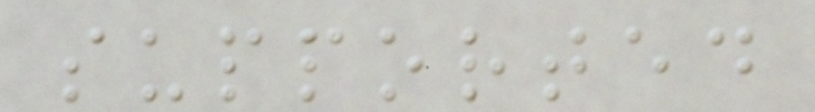supported
